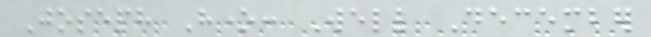Joseph Hone: Well December
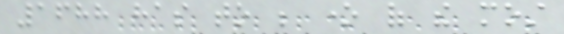1688 has to be one of the most
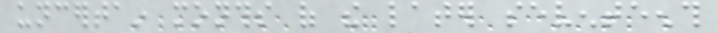uncertain months of the later seventeenth
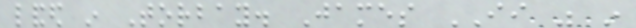landed in Torbay. James II was in
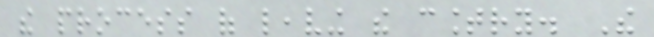the process of leaving the country. The
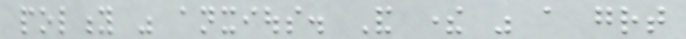polity was anxious. And there was a great
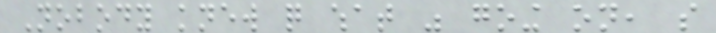Nobody knew quite what was going on, so
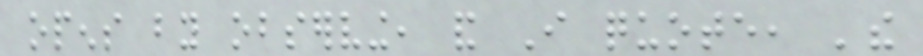opens by observing, and I quote, 'the
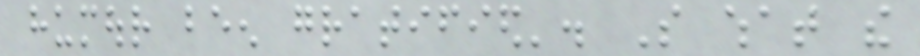humour been gratified'. So what the
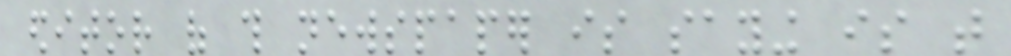editor of this newspaper is saying is that
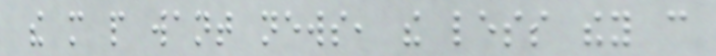the more people want news, the less they can
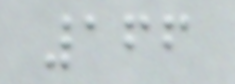166
